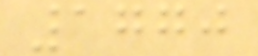1770
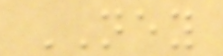NEY
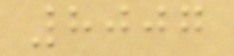8007
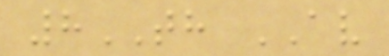8TH AV
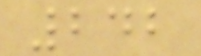242
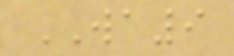WA9
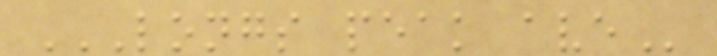LONGS PEAK AVE
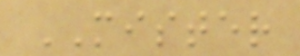MISTER
